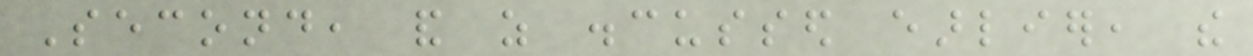Second, and as discussed earlier, the
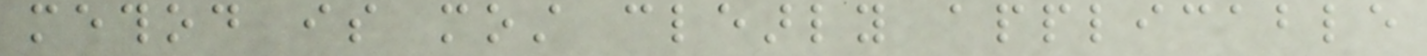method is most clearly applicable
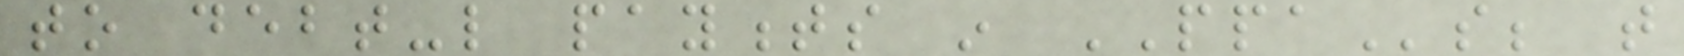to debt-like payments in PPAs; that
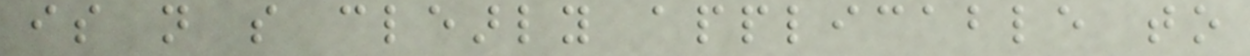is not so clearly applicable to
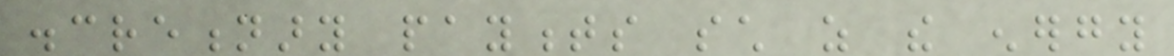discretionary payments such as the energy
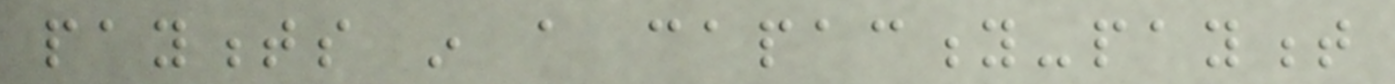payments in a capacity-payment
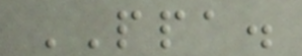PPA.
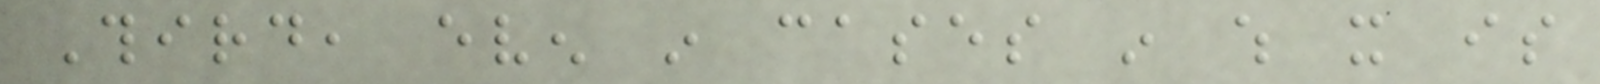Third, even in cases in which it is
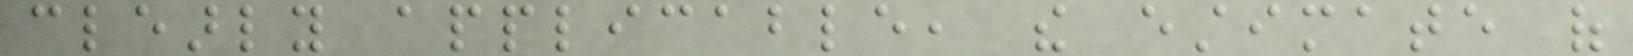clearly applicable, the estimate of
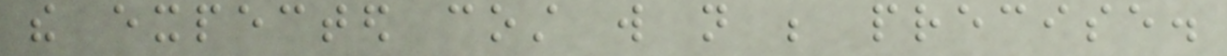the expected cost will not be precise.
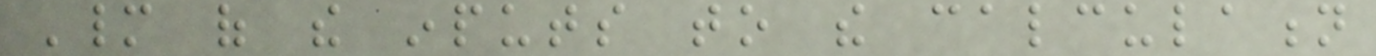Many of the inputs to the calculation
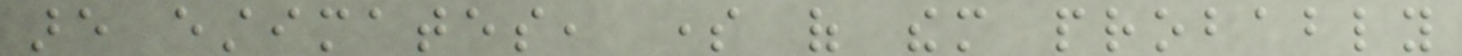are estimates, some of them probably
